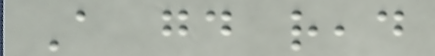A good read
